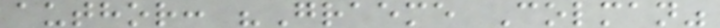author: "Graeme Colman"
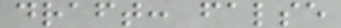draft: false
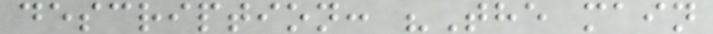description: "The main
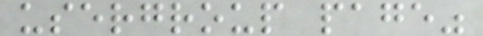usergroup page"
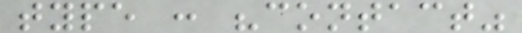type : "contact"
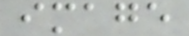image
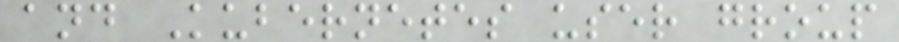and Kubernetes user group
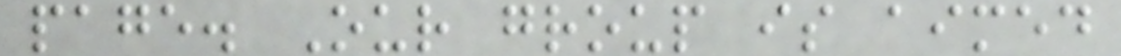page. Our group is aimed
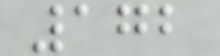172
